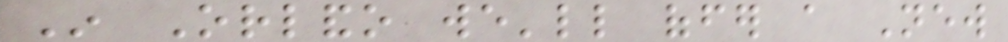In Orlando we'll offer a New
